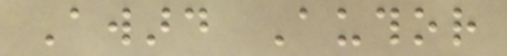Award Author
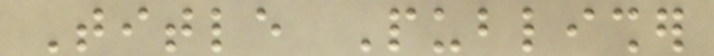Title Publisher
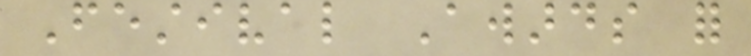Festival Awards for
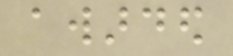awarded
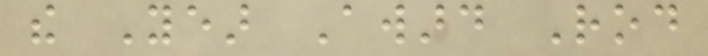the Year Award Rod
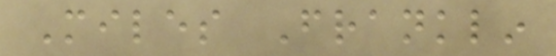Miles Franklin
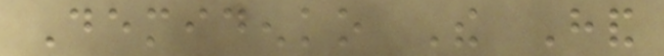Demidenko The Hand
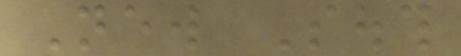New South
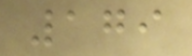179
